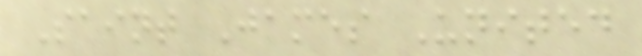Saint James United
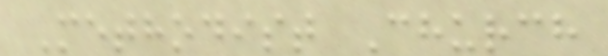Methodist Church
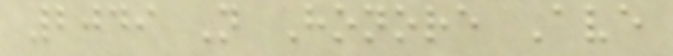2049 N Honore Ave
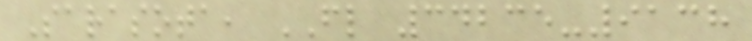Sarasota, FL 34235-9138
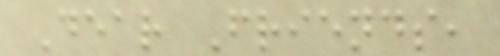Dear Friends,
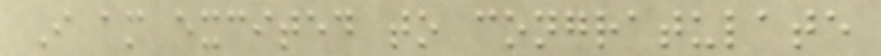I am excited to congratulate
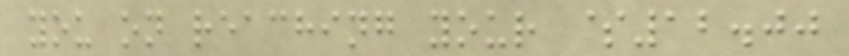you on reaching your $12.00
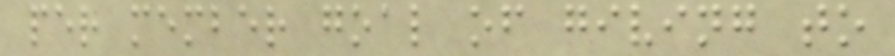per member goal of giving to
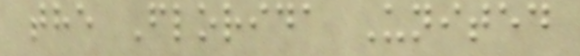the Florida United
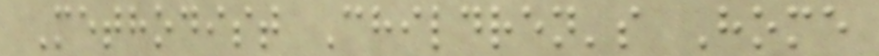Methodist Children's Home
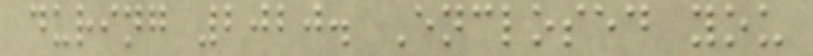during 2020. Enclosed you
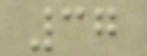37
